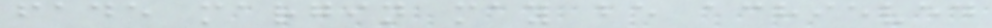fade margin may be achieved
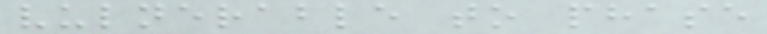vulnerable to phase
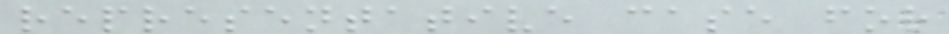representative case for
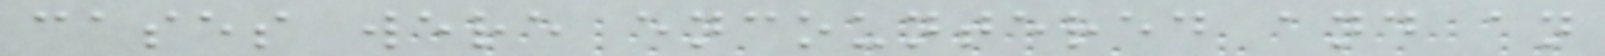cases were encountered and an
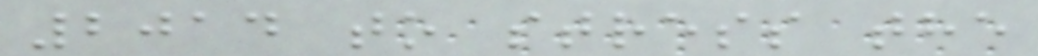2014 to stress the
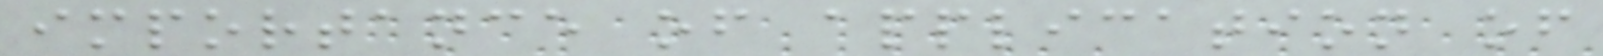importance of application of
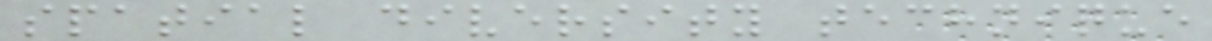spatial diversity technique
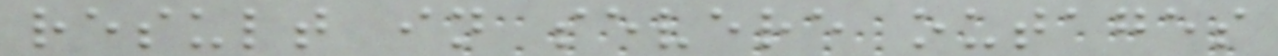result in severe outages
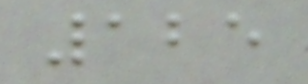125
